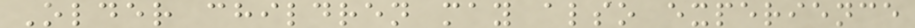Older children may also experience
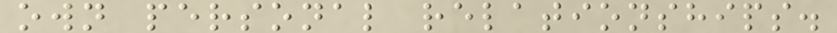own personal relationships.
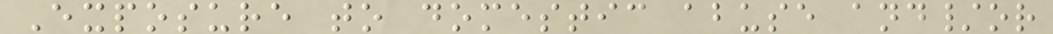Exposure to domestic abuse and/or
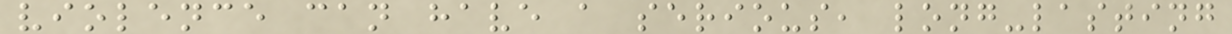violence can have a serious, long-lasting
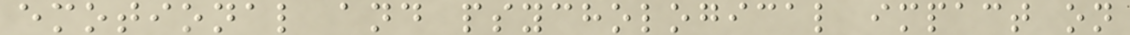emotional and psychological impact on
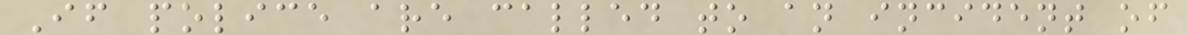If police are called to an incident of
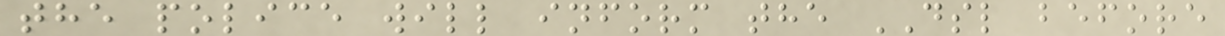the police will inform the DSL before
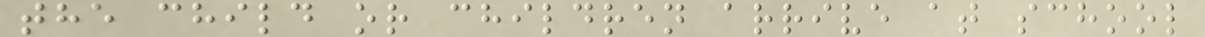the child or children arrive at school
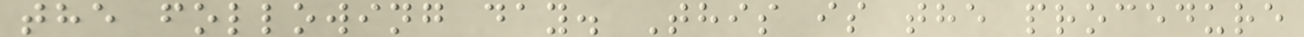the following day. This is the procedure
